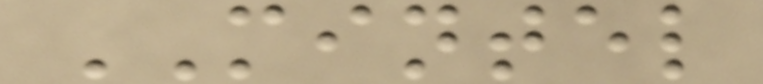MINTEL
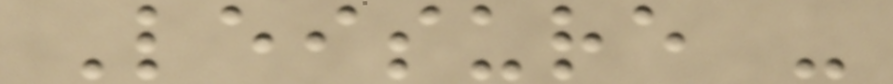Leisure -
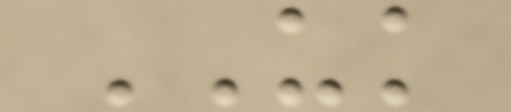UK
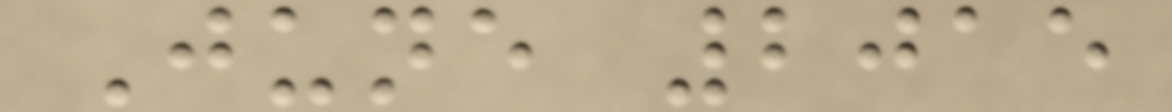June 2015
